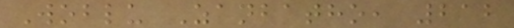Woblu Zanbatho, 212
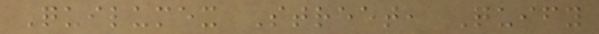Quilumex Street, Quify
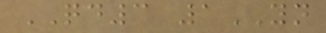QD3 1YN
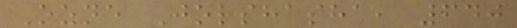Ozne Jorshasha, 640
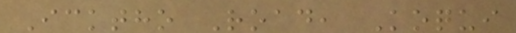Icktho Road, Koqui
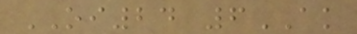OI24 6AK
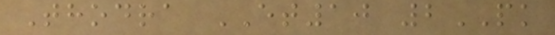Thodra ET10 2PK
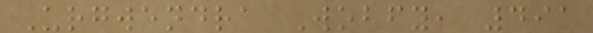Urgwendra Wobfy, 491
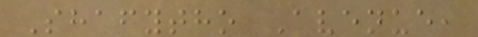Shafytho Avenue,
